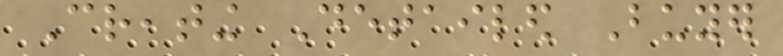Creating Detailed Buyer
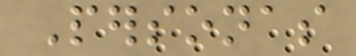Personas
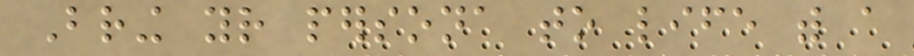Bring your persona to life with a
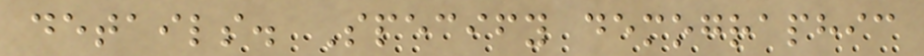details. Specify demographic
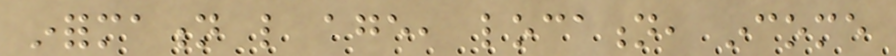information like age, location, income
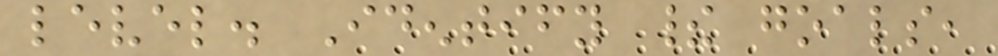level. Identify their goals,
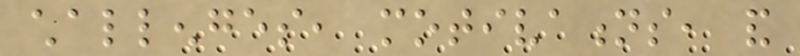challenges, motivations, and
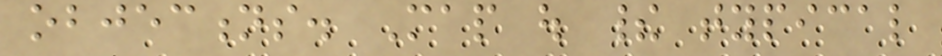objections. Map out their typical
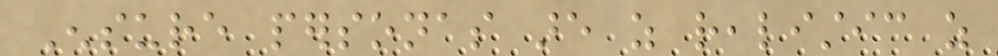Ensure personas are as realistic as
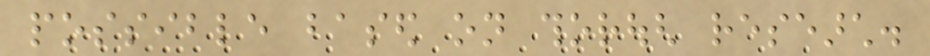possible based on thorough research.
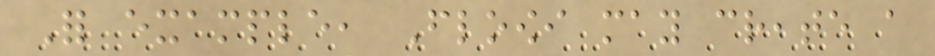For example, Floowi may create a
